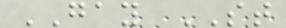GAY ST
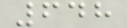648
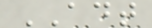ADT
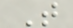T
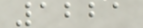1221
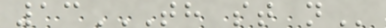13TH ST N
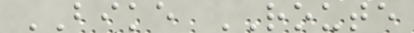BIKE ROUTE
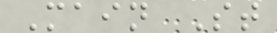Main St
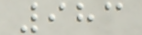983
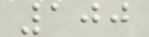100
